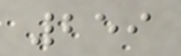259
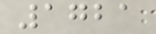1721
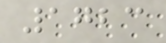1723
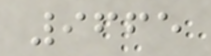9665
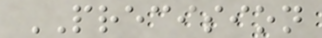PRECISION
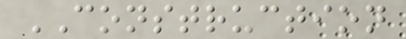CONSTRUCTION
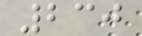230
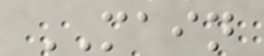MAIN
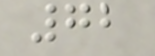72
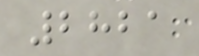2821
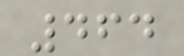464
